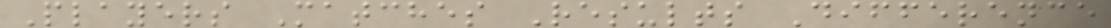Players Matches Results Difference
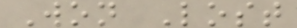Won Lost
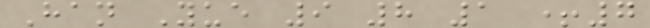Han Yue 9 8 1 +7
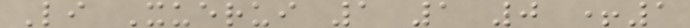Li Xuerui 1 1 0 +1
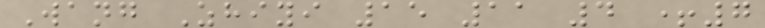Wang Zhiyi 15 11 4 +7
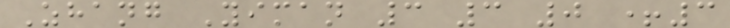Zhang Yiman 3 3 0 +3
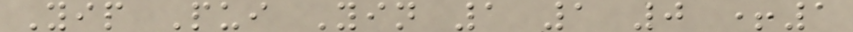Yip Pui Yin 1 1 0 +1
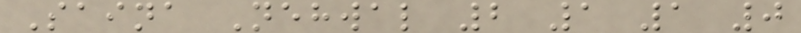Saina Nehwal 2 1 1 0
